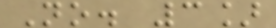No. 3]
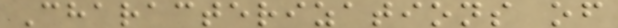Characterizations of
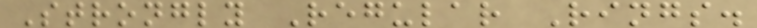Strongly Regular Rings.
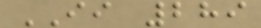II 289
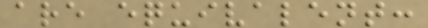are equivalent:
